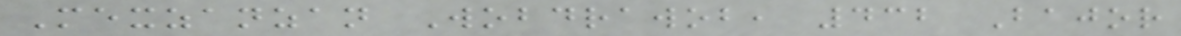Mexzanzan Wobdrawob, 432 Bajor
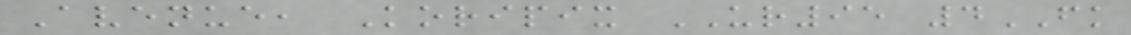Avenue, Koripix UR95 4FK
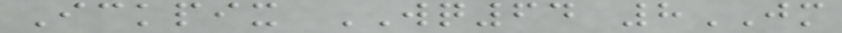Ickpix WQ64 8JM
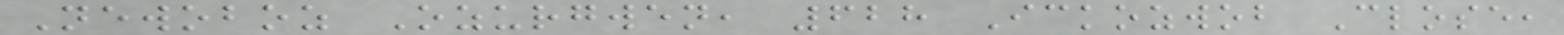Newoboz Ozurgwen, 628 Ickozwob Close,
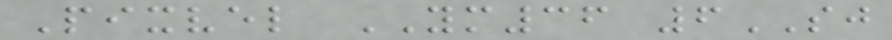Pixvel YM36 6SJ
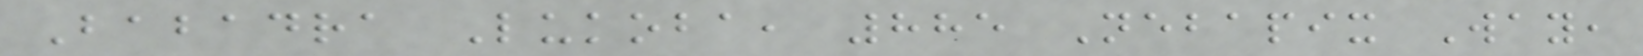Babadra Lukoba, 885 Nebapix Way,
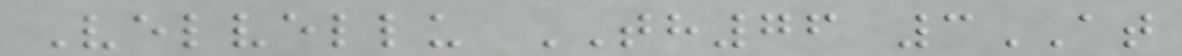Velvellu TH76 3AT
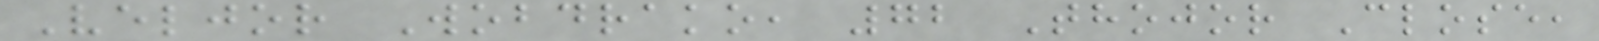Veljor Wobdrako, 72 Thojor Close,
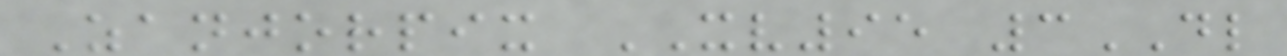Zanjorpix XV95 3DL
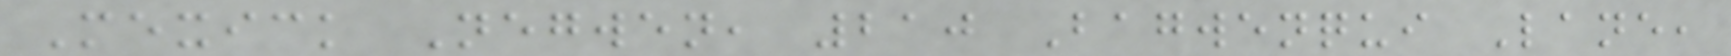Mexick Negwen, 210 Bagwenqui Lane,
